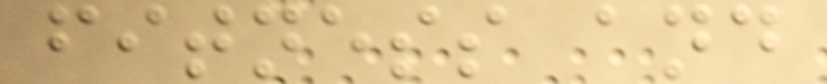fitness and
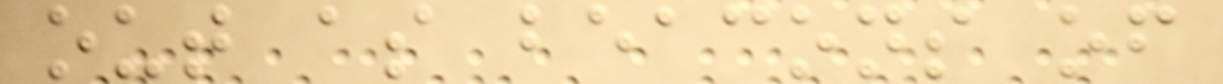out as beacons of
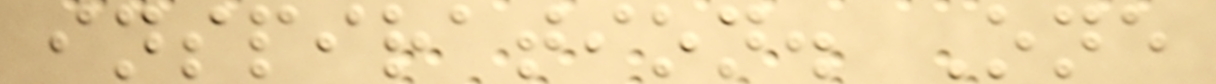inspiration. One
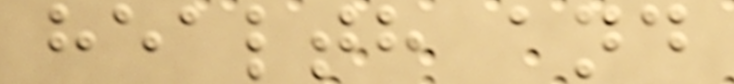health and
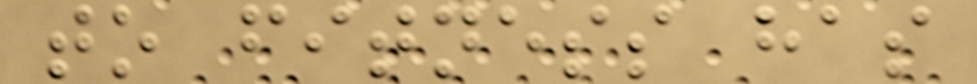to fitness has
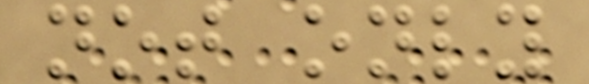not only
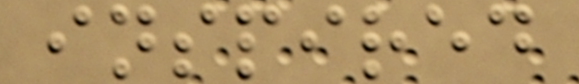inspired
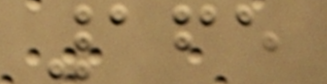165
